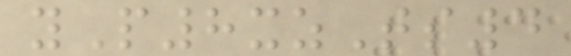yP8xzTs4
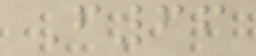F66
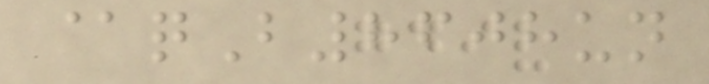@qB8608un
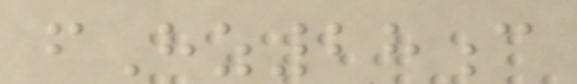fHz28c
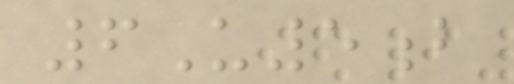6U5b
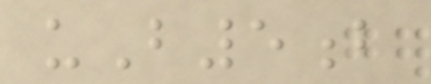uB5b
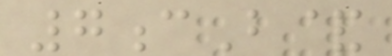7cB&
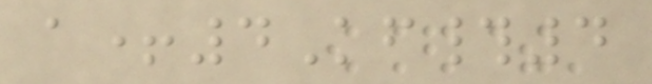a+4Kf#4
